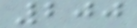200
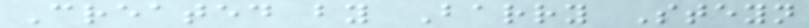Created by Barry Steyn
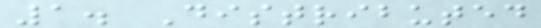1. Distributed
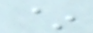~
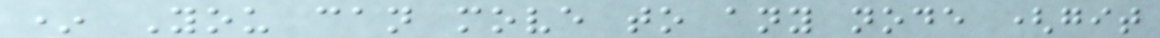* You can move to any node (git
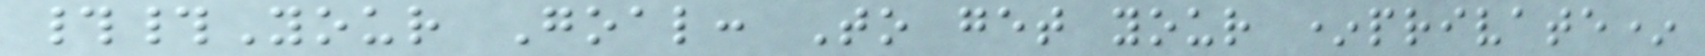##Your Goal: To get your *private*
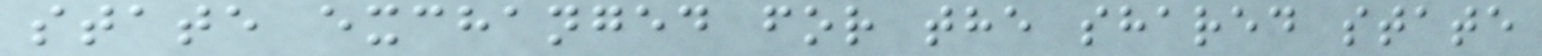state exchanged for the shared state
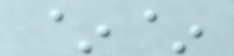~~
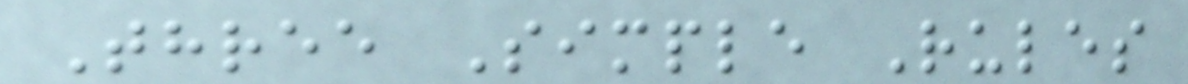Three Simple Rules
